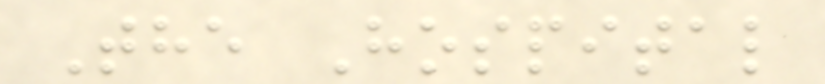The Hospital
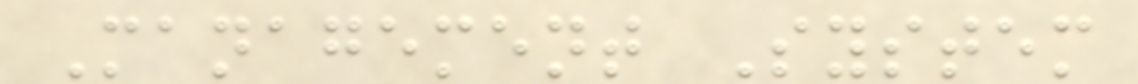Management System
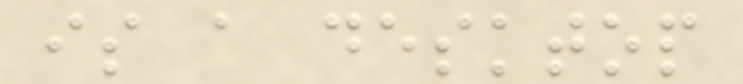is a desktop
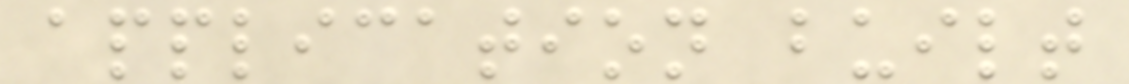application built
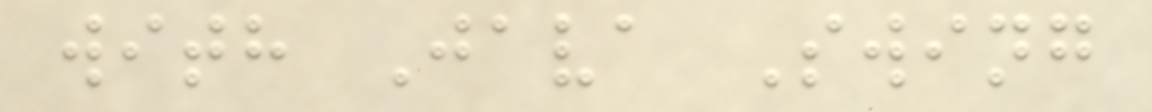with Java Swing
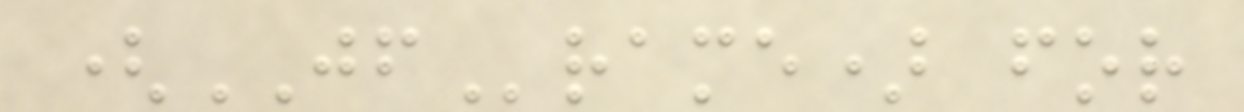(JFrame) for
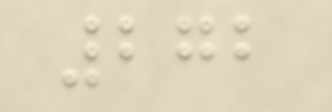272
